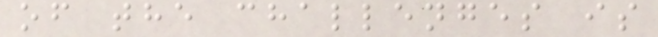of the challenges is
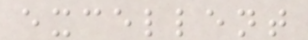excellent
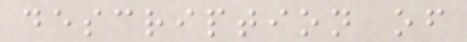description of
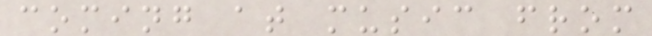coming at music from
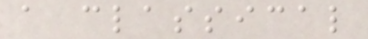a classical
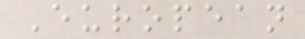European
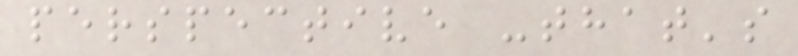perspective -that's
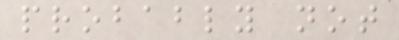probably not
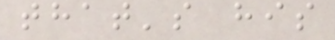that's his
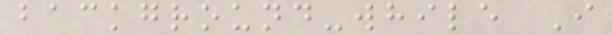background-while I
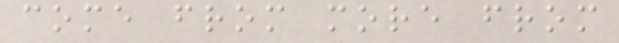come from more from
